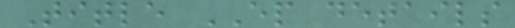Title EP details
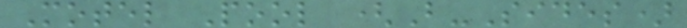Motel Pool (B-Sides)
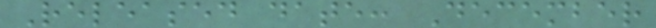Released date: December
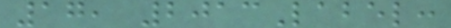17, 2013Label:
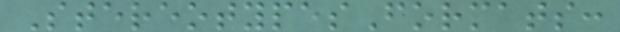StereotypesFormats:
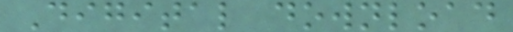Digital download
